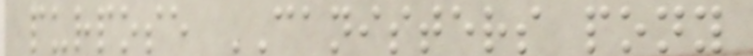purpose CANISTERS pony
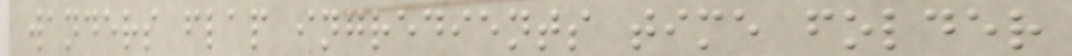wanders flap ingredients time folder
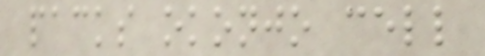packs okonjo cell
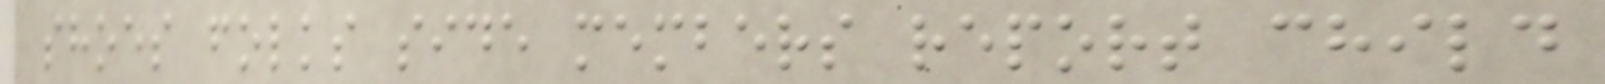shoes folks side members report child
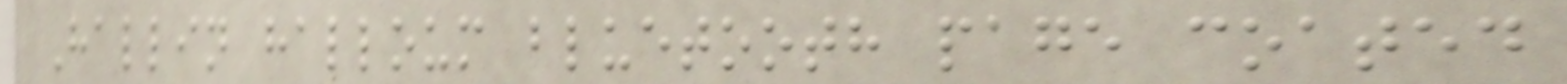Hallin halloum bluetooth page coated
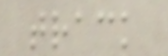track
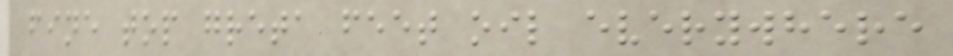fine top greta feet oil everywhere
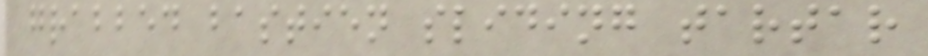grabbed bastien sliding tartar
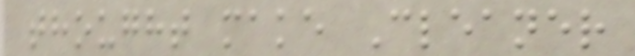thought make Cleaner
